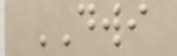DWI
